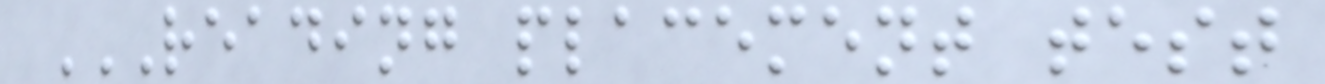READING PLACEMENT TEST
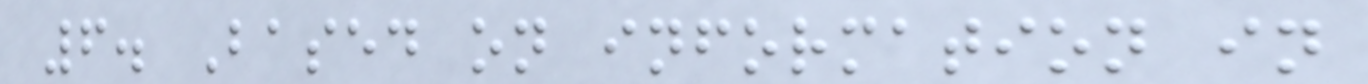6. Based on information in
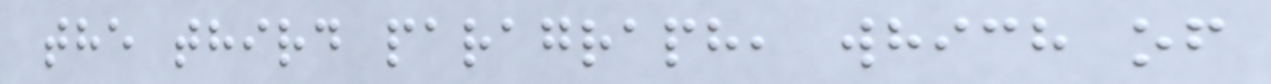the third paragraph, which of
